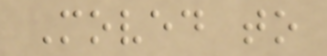Moved to
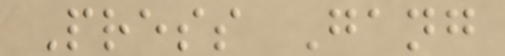Press Gang
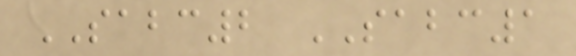SABC2 SABC1
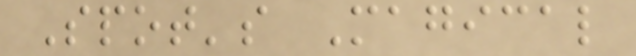Spot's Magical
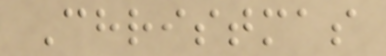Christmas
